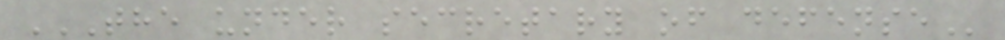THE UNDER SECRETARY OF DEFENSE
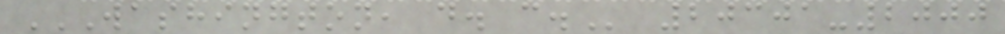WASHINGTON, D. C. 20301-2000
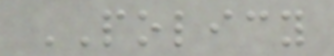POLICY
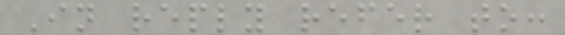In reply refer to:
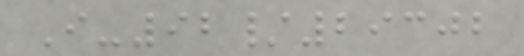I-92/29302
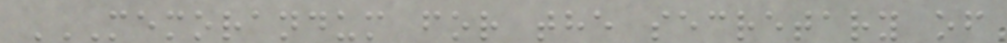MEMORANDUM FOR THE SECRETARY OF
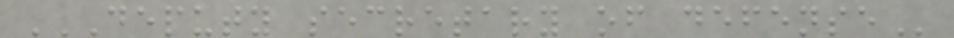DEPUTY SECRETARY OF DEFENSE
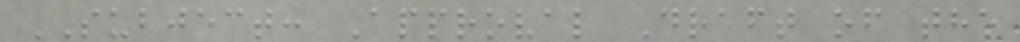SUBJECT: Approval Draft of the
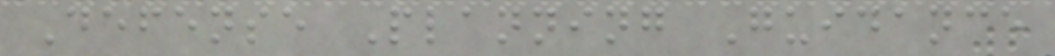Defense Planning Guidance
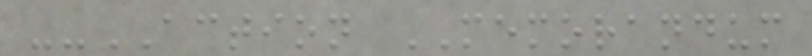--ACTION MEMORANDUM
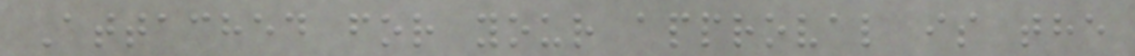Attached for your approval is the
